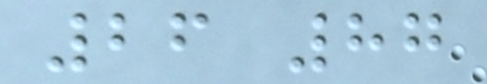26 87
